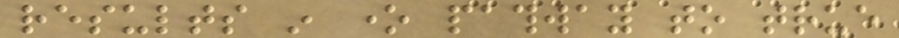results in one pathway to true
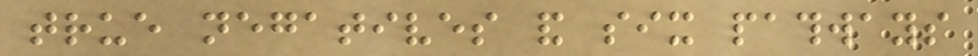true negatives and six pathways
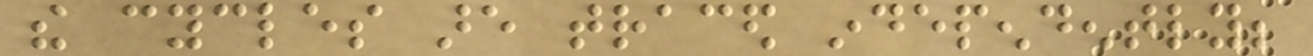the cycles are traced independently;
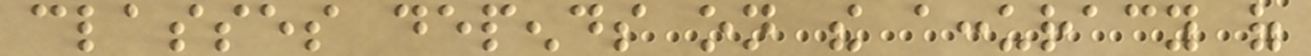classes depends on the accuracy of
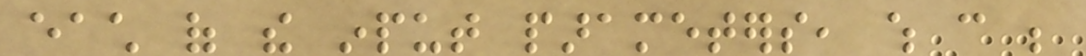each of the input parameters, which can be
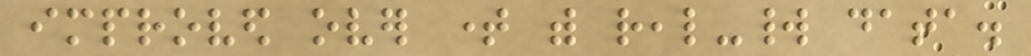improved over time with real-world data.
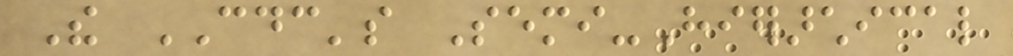The CDC's Semi-Hierarchical
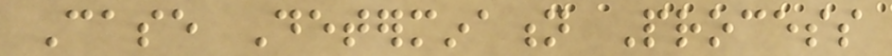Case Determination Process
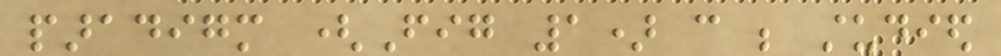paradigm (Fig 1) can be studied
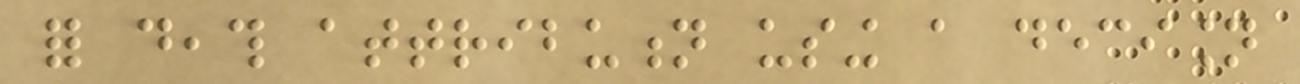for death attribution using a decision
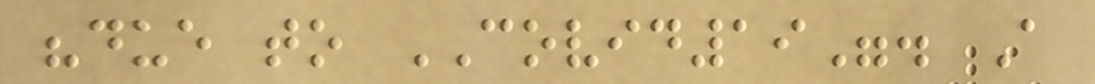"due to COVID19". A
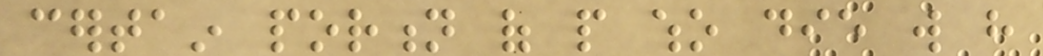certain portion of people who die will have
